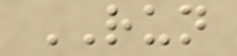RUN
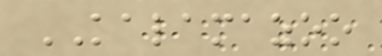KALAMAZOO
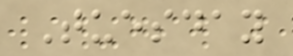Tuesday
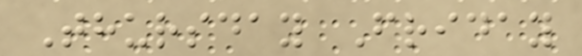Thursday Friday
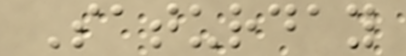Saturday
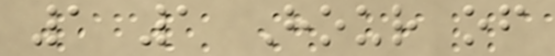1 1 Hour of
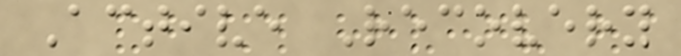Active Recovery
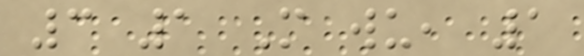3 1 M wu, 1
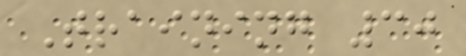Training 30
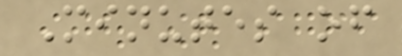Minutes of
